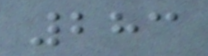283
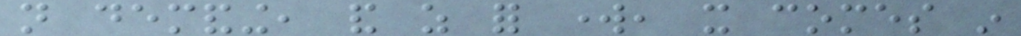not demanding, and as for work, it comes in
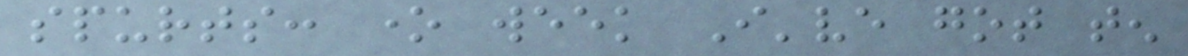spurts: one week I've got ten
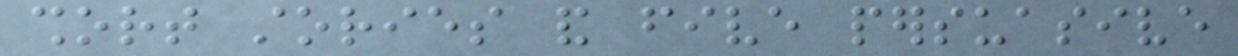short stories and five persuasive
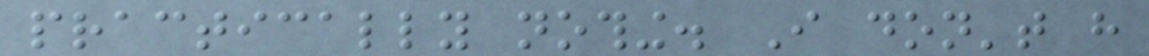practically nothing. I don't have
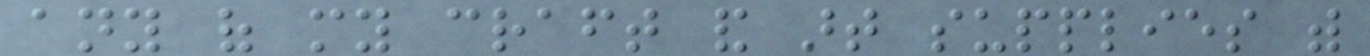any of my craft and art supplies with
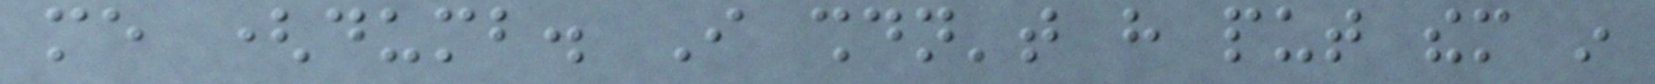me (dumb. I shouldn't have put them in
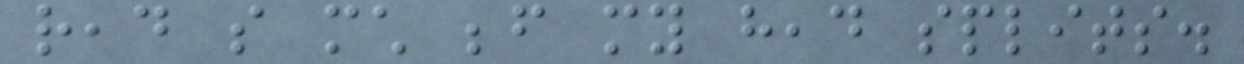read so much before my head splits.
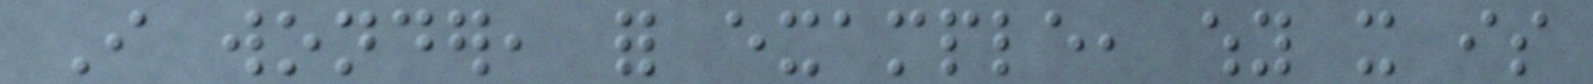I wonder, for example, why it is
